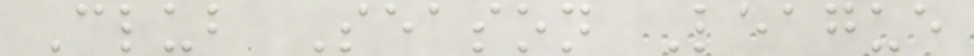Club Season League
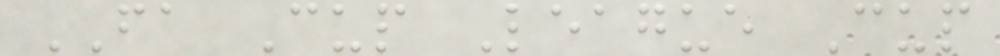FA Cup League Cup
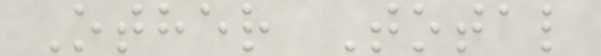Other Total
